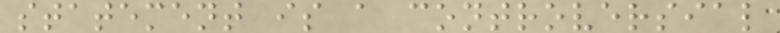statement is a controversial
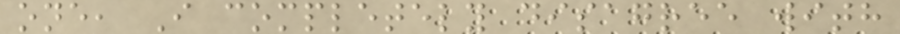one, I completely disagree with
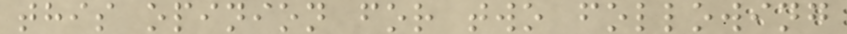this opinion for two following
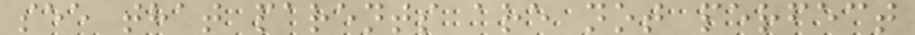see that parents are not perfect
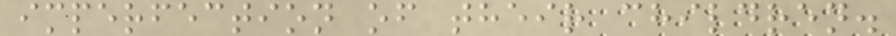imperfection of their children.
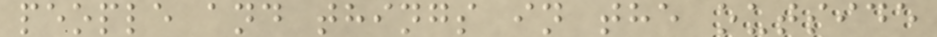people and things in the outside
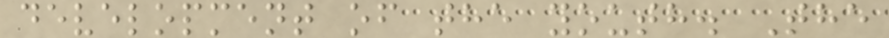development of the youth. The
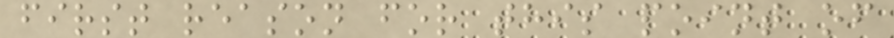first reason for this point of
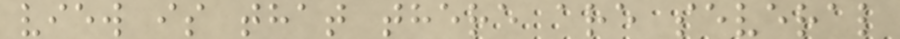view is that there are several
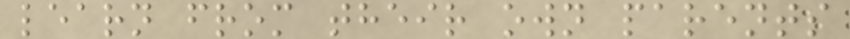learn from their own parents
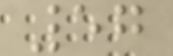57
